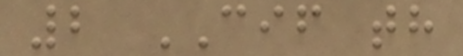2 CIF th
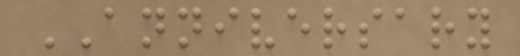ANNIVERSARY
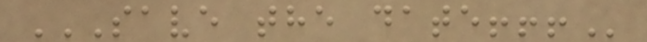SAVE THE DATE!!!
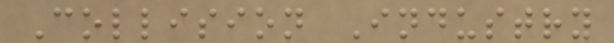Collision Industry
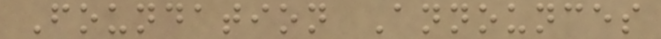Foundation Announces
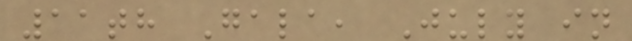11th Gala, July in
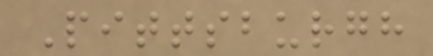Pittsburgh
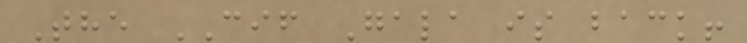The CIF Gala is back!
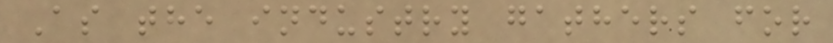As the industry gathers for
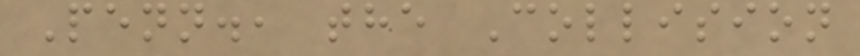Penn., the Collision
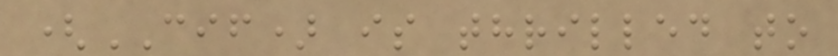(CIF) is thrilled to
